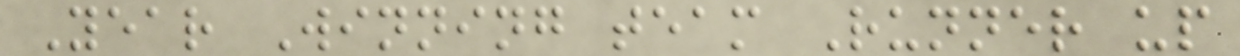Year Winning team Runner up
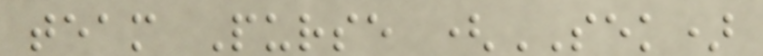team Purse (SEK)
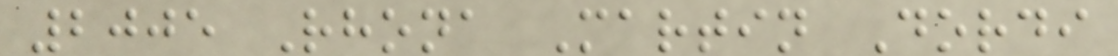2005 Rhona Martin Dordi
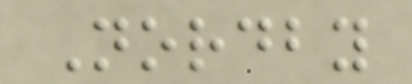Nordby
